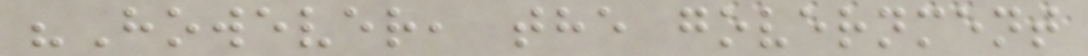"However, the government
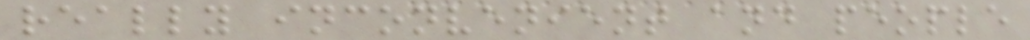really inconvenient and people
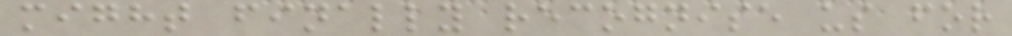might finally recognise us for
